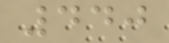440
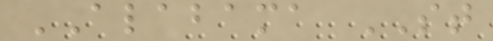ALABAMA ST
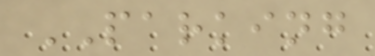PARKING
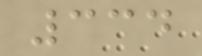334
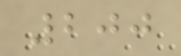200
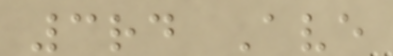3rd Ave
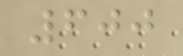600
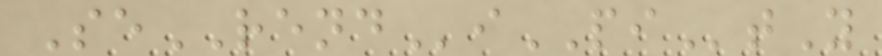SeRENDiPItY
